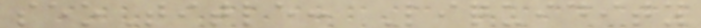seoTitle: Liquidity
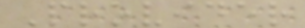Provider
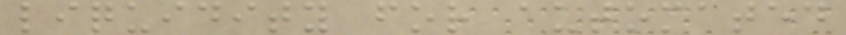liquidity for automated
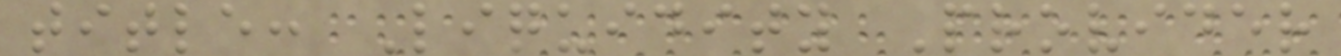title: Liquidity Provider
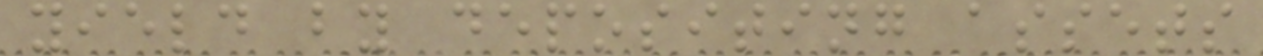yield by depositing assets
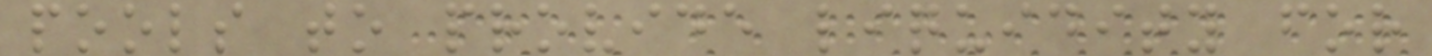pools to provide liquidity for
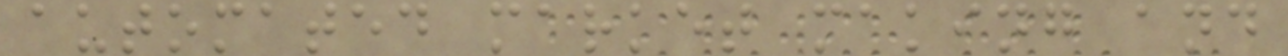automated market making and
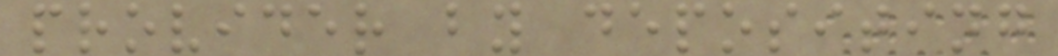provider by depositing
